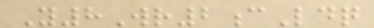Y8Wr2cLdq
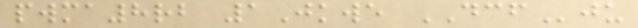pwma8rb 1Jkwe DCFju
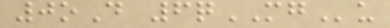0oD 6qMGu
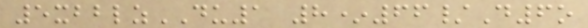5xbblzDU1 8*66/D6o
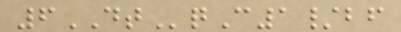6DTqC1/bf
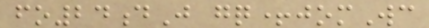fo24dJ gq+jomWc
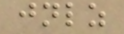jnlz
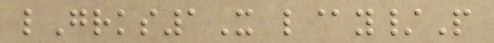lGrks1X l@y/P
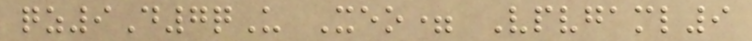qz9D7qU Xeo= Vpvgaml9
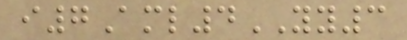i7Aml4YY3
